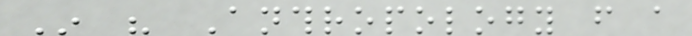In his Anthropology from a
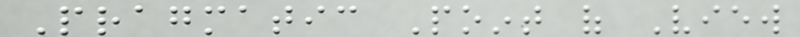Pragmatic Point of View
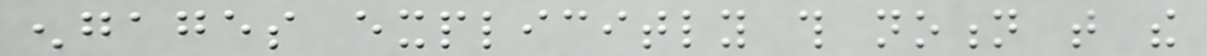engages explicitly this notion that the
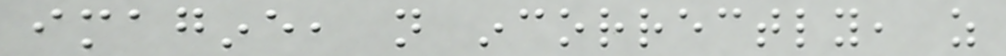imagine, not incorrectly, as
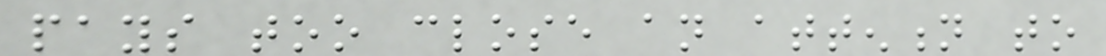pays too close an attention to
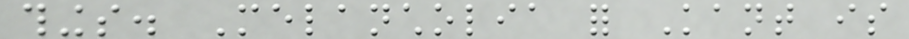things. Melancholia for Kant is
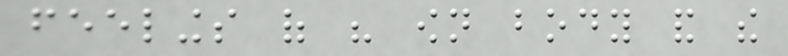feelings of his own body and the
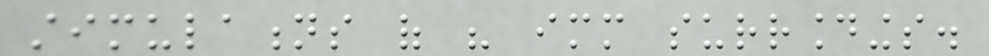stimulations of his immediate surroundings.
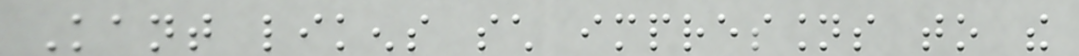Kant likens such impressions to the
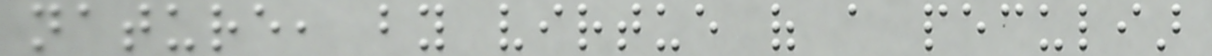nature, by virtue of a peculiar
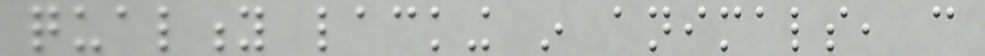quality lacking in animals, can
